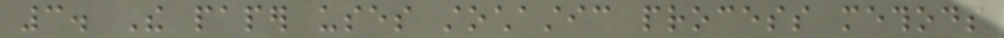3. The paper uses stochastic process methods
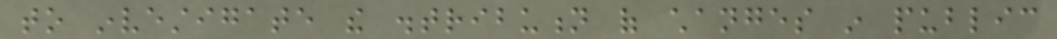to investigate the distribution of changes in public
